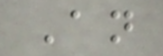An
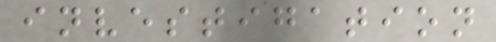investigation
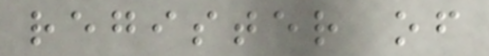register of
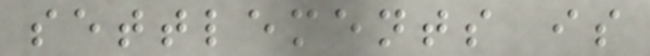settlements is
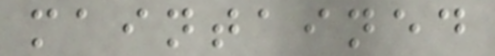maintained
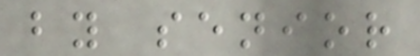by senior
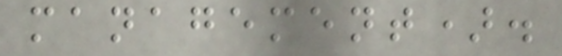management).
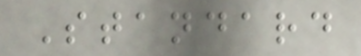Standard
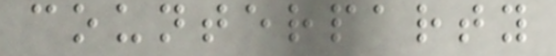counterparty
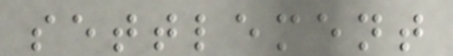settlement
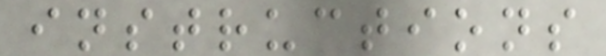instructions
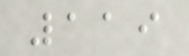119
